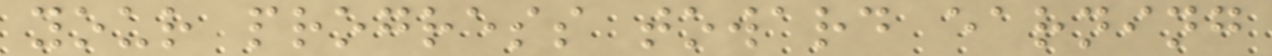your progress toward earning
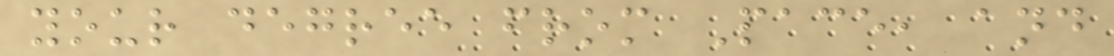your degree from Pace, and
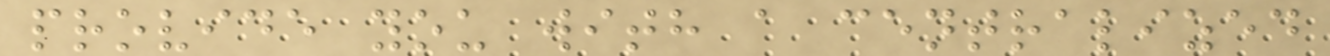provide you with a centralized
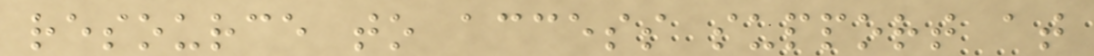resource to access support at
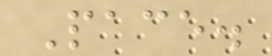Pace.
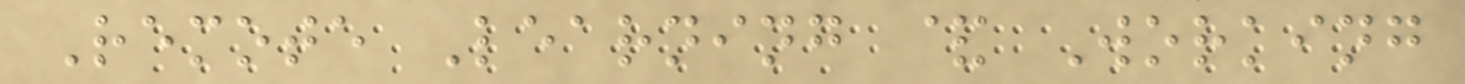Remote Learning & Working
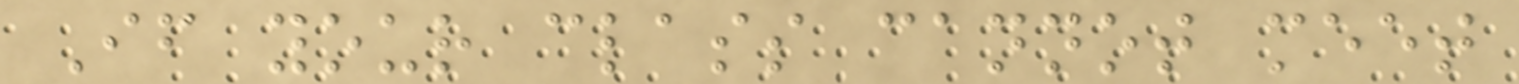If your class cannot meet
